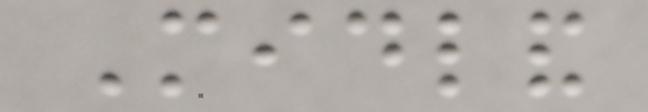Midland
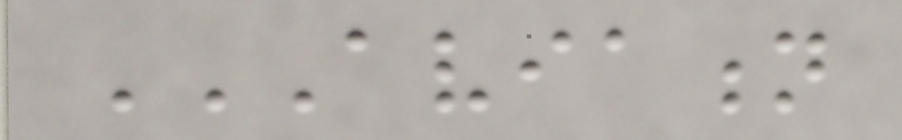AVIATION
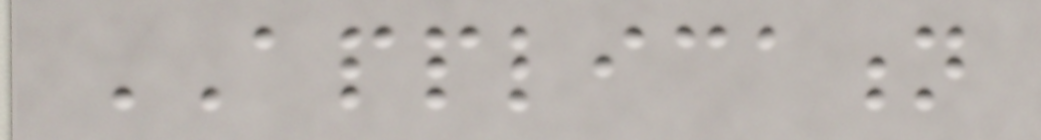APPLICATION
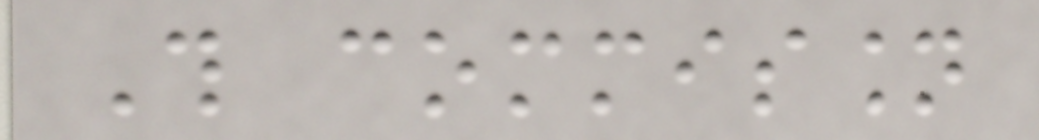This commission
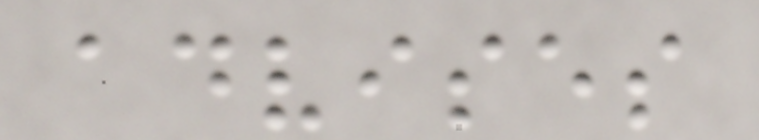advises
